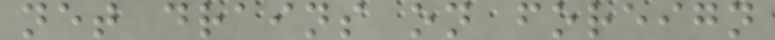net drains on foreign
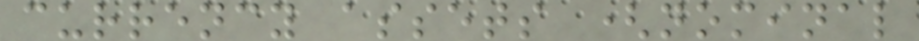currency assets (nominal
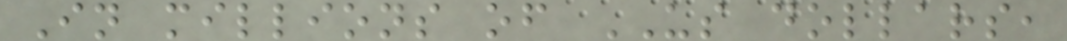In millions of US dollars,
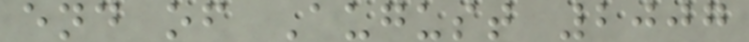end of August 2007
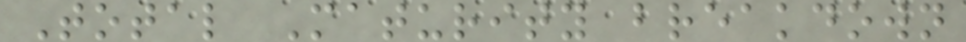Total Maturity breakdown
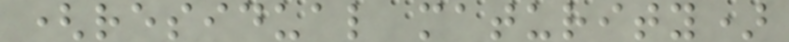(residual maturity)
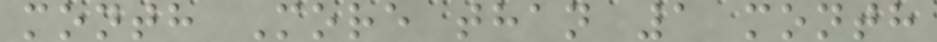month More than 1 month
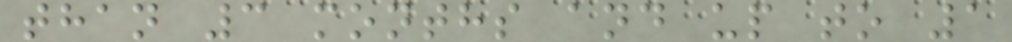than 3 months and up to 1
